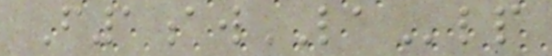F1awLAlp
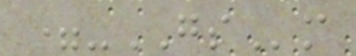=-GSm
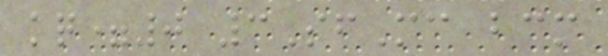kq=0 3SfMc bcm
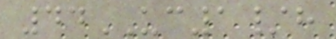44UC1/h
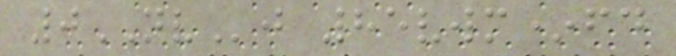0NVj 85vwm*fd
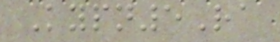Kypn5Ra
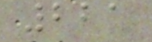221
